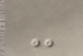-
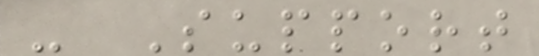- Support
